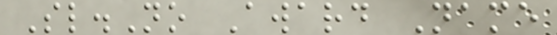Sl.No Award Name
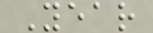Year
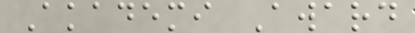Akademi Award
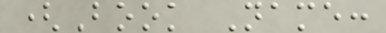(Book Name:
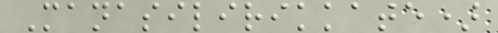Manasilirikkate)
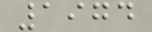1974
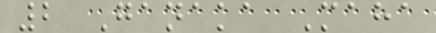2 Ganaka Maha
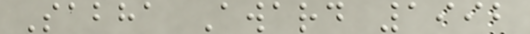Sabha Award 1992
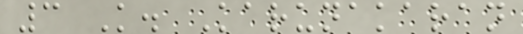3 K. Karunakaran
